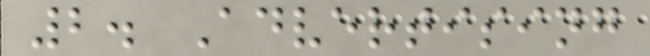2. Advertising
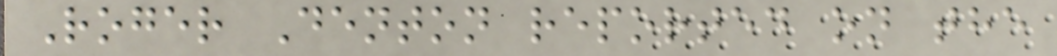Roger Denton reported on the
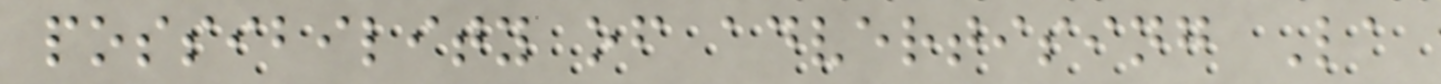possibility of advertising La
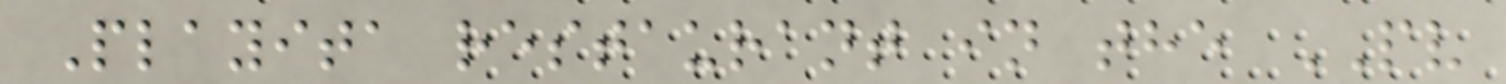Playita restaurant in the PV
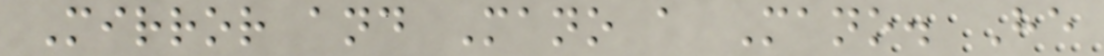Mirror and Mano a Mano. He
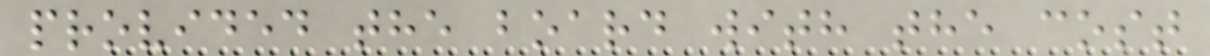provided the board with the cost
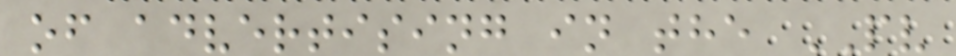of advertising in the PV
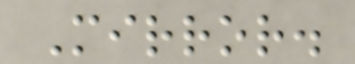Mirror.
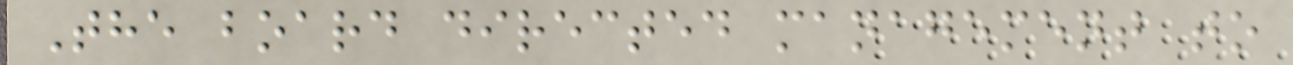The board directed management to
